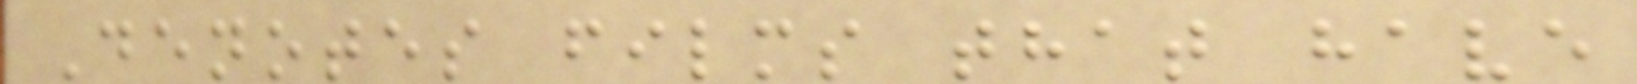Denotes films that have
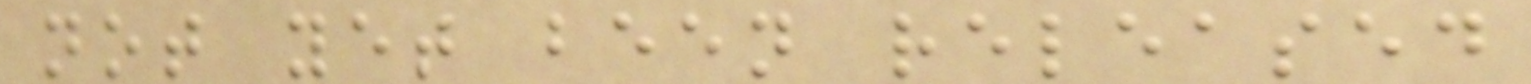not yet been released
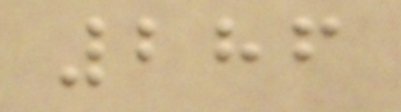286
